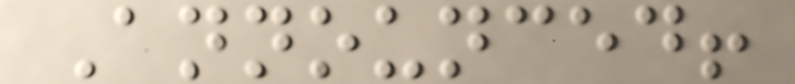Announced!
